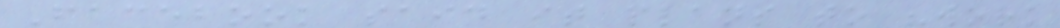Facebook said it plans to "work
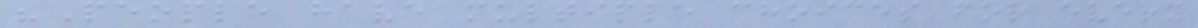"People have multiple choices for every
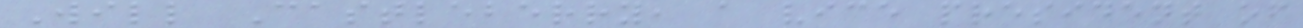Will Castleberry, a vice president of
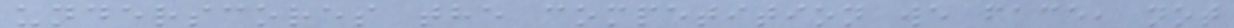underscores the competition we face, not
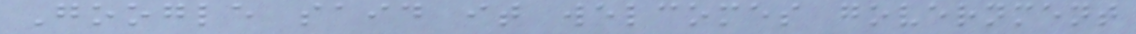Google said it welcomes government
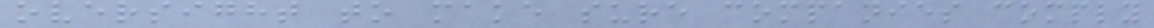oversight to make sure companies comply
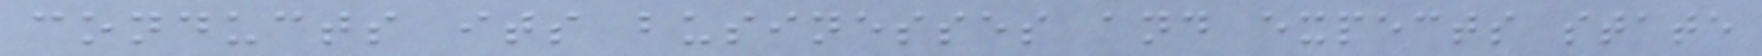conducts its businesses and expects state
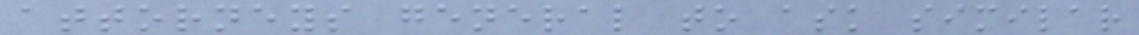attorneys general to ask similar
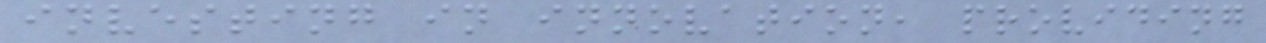investing in innovation, providing
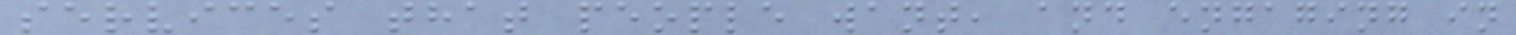services that people want, and engaging in
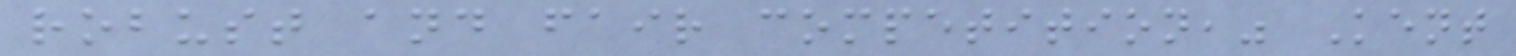robust and fair competition," Kent
